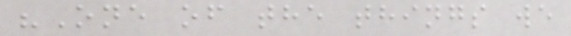"One of the things we
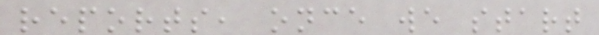reports, once we start
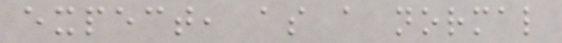expect, as a normal
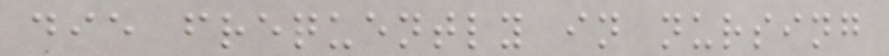die frequently in nursing
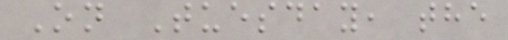On Tuesday, the
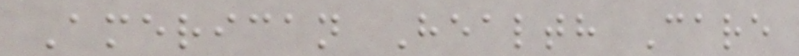American Health Care
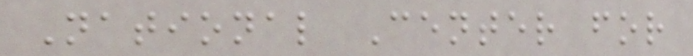National Center for
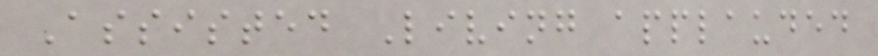Assisted Living applauded
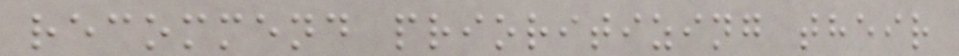recommend prioritizing their
